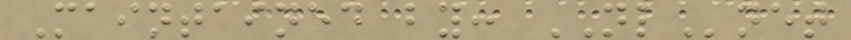Maintained by: NLnet
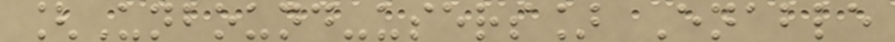[Unbound-users] Enable
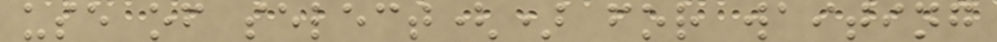use of select() for waiting
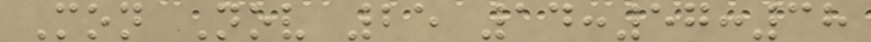Mon Nov 25 14:57:38
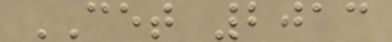CET 2013
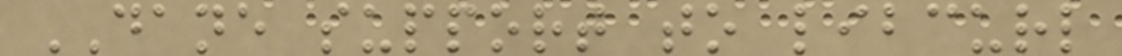DANE support to libcurl
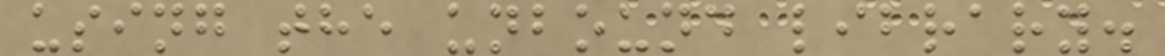using the unbound library.
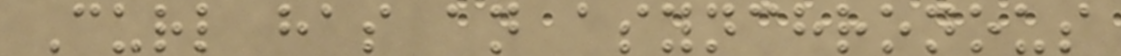Curl has an asynchronous
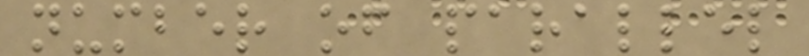number of parallel
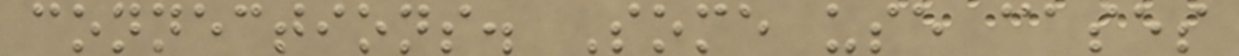connections. Some use cases
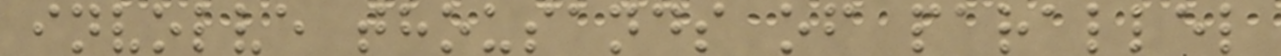involve thousands of parallel
